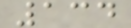134
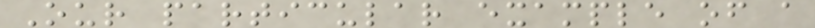Our particular example of a
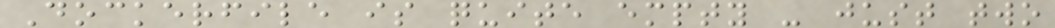Dockerfile is quite empty - just two
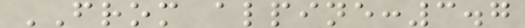FROM alpine:3.7
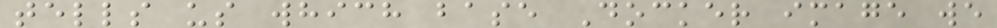tells us which base Docker image we
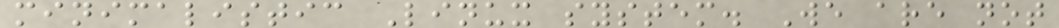minimalistic Linux system. We are not
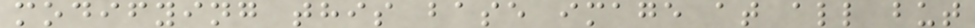modifying this base image at all but
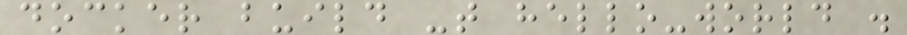docker build -t hello-world .
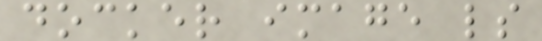docker image ls
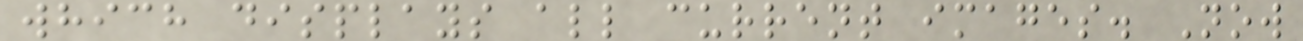which displays all current images. Now
